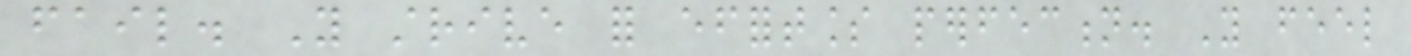fail. You strive for effortless perfection. You feel
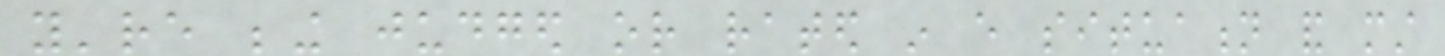you're being judged or rated in every situation and must
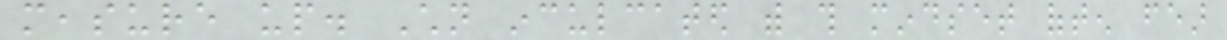measure up. Children inculcated with this mindset often fear
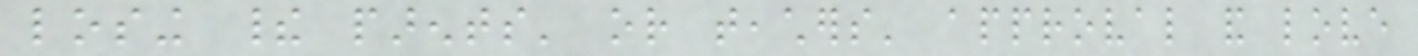losing their parents' or teachers' approval and love
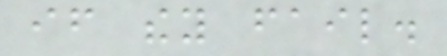if they fail.
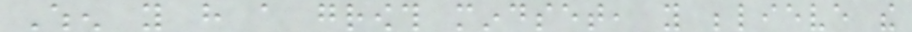When you have a growth mindset, you believe the
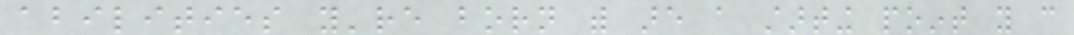abilities you're born with are a starting point you can
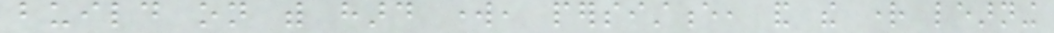build on with hard work, persistence, and the right learning
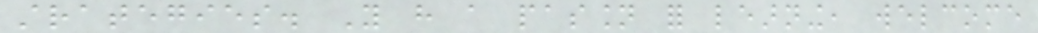strategies. You have a passion for learning, welcome
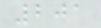201
